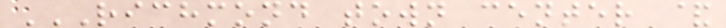RICHMOND TOWN CENTER &
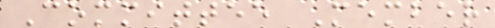Committee Member
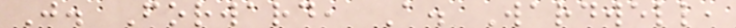J. Forward, A. Wardwell,
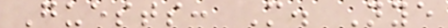Guests: M. Nye
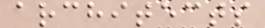architects
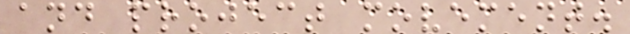and project movement.
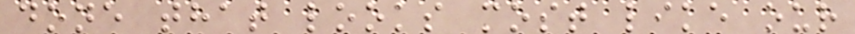done that looks most like our
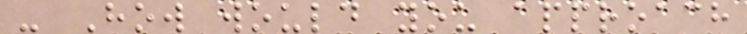- How would you approach
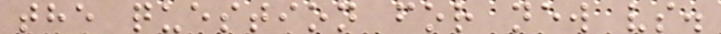the question for new vs.
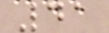41
